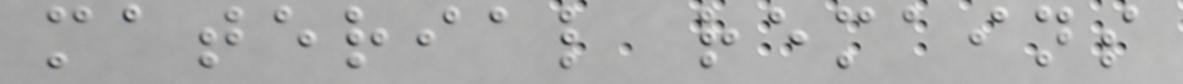material remains
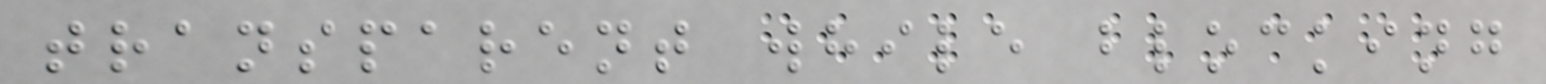transparent while blocking
